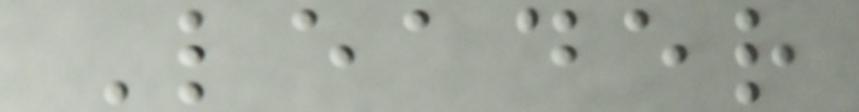Leader
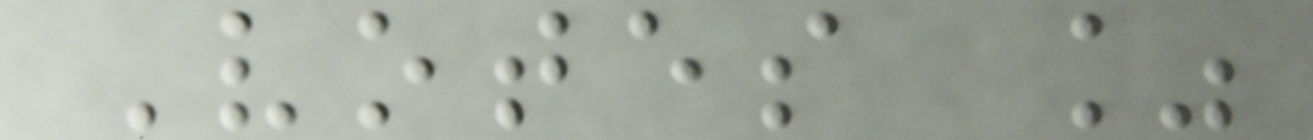Votes %
